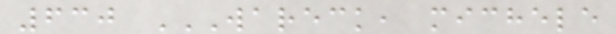630 WARECK, MICHELE
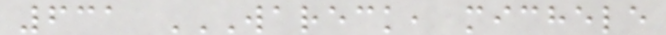631 WARECK, MICHELE
